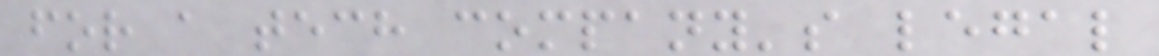for a tech company's legal
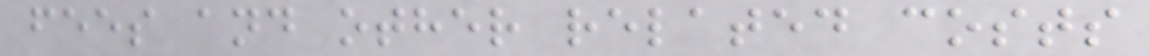fees and other related costs
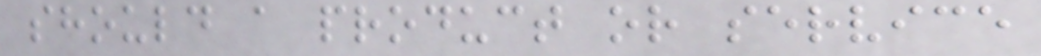should a product or service
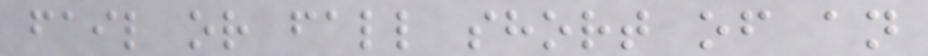fail or fall short of an
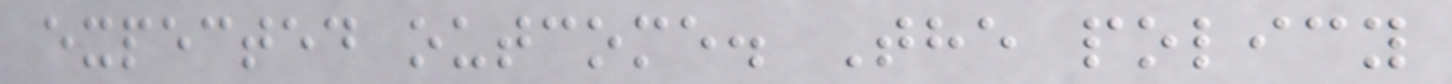expected outcome. The policy
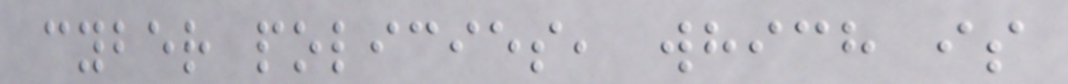cyber policies, which is
